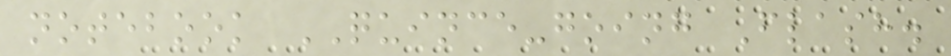notebook QUINCE-going Flash.
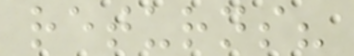returns?
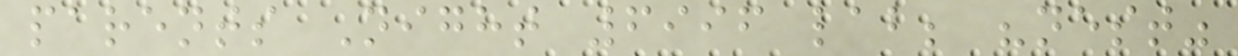parents Night 6996 lab; "nest"
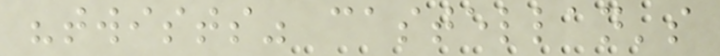"twists" castellan's
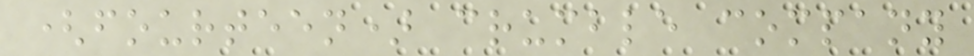(fourteen) crumble company
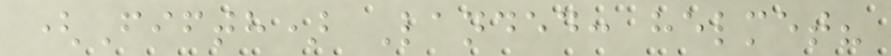(Fifth) Landed: helmet?
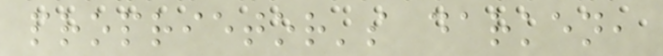proprietor's darken,
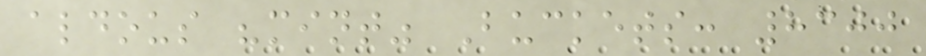aldous "mint" Buckets: 8300
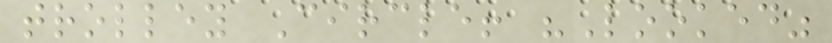trolley Circle! "Looked"
